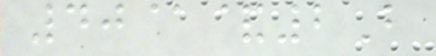40@&2B
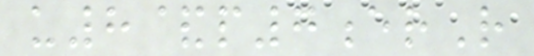u8&p7erR
